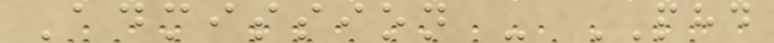Admission - PHD
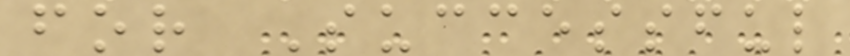for Successful
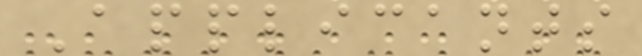Applicants
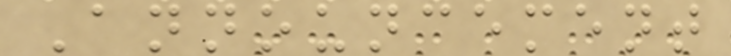Announcement
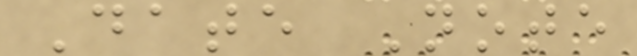Date Note
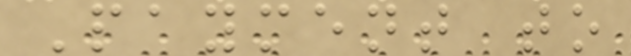Payment to
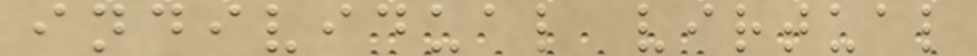individual virtual
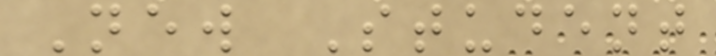New Student
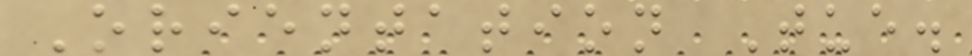Orientation Tue.
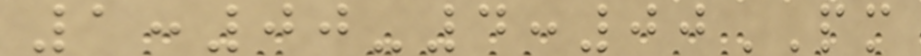1:00-4:00PM
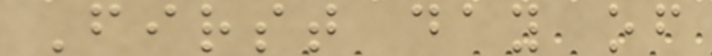First day of
